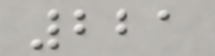221
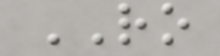RO
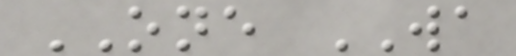ONE WA
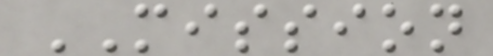MISSION
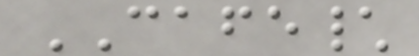CAFE\
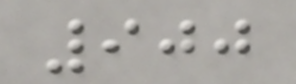900
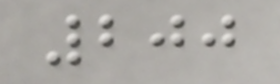200
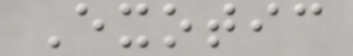Exotic
